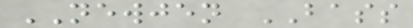NEWJEN BASS
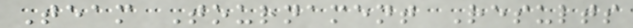Team Tournament Results
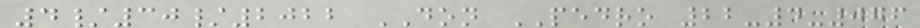4/30/2022 DON PEDRO 22-4-076
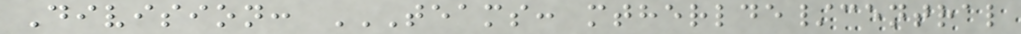Division: TEAMS: MTHERLDE/CENTRAL
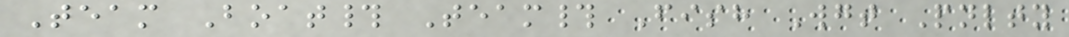Team Boat# Team# Fish Wgt Pnlty
